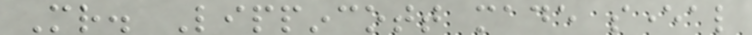Mr. Lippincott made several
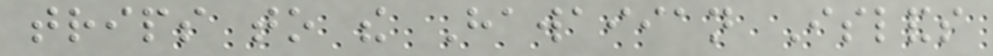trips to the Hawaiian Islands
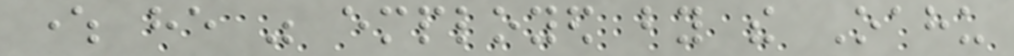where he was employed by the Oahu
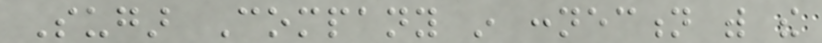Sugar Company in connection with the
